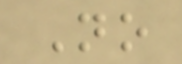No
